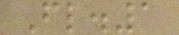Fl.1
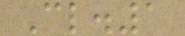Cl.1
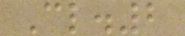Cl.2
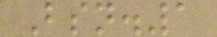Bsn.1
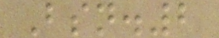Bsn.2
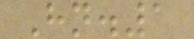Hn.1
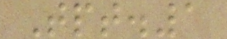Tpt.1
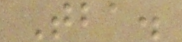Tba.
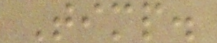Timp.
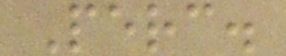Perc.
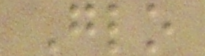Glo
